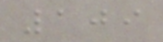109
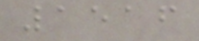1516
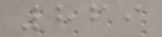869
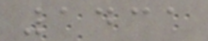1431
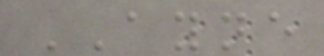AYNE
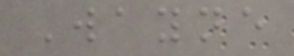Wayne
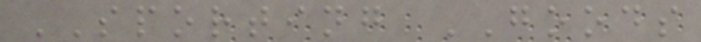SPORTING GOODS
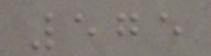575
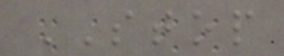STOP
